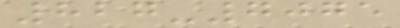827-7075
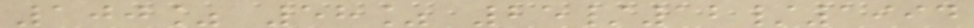100% 58% 25/12/1994
